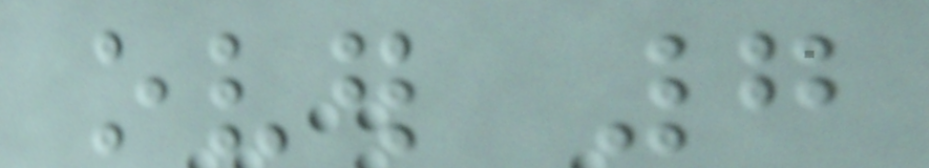over 7
